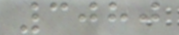3080
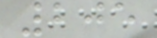205
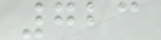723
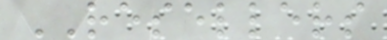RESELLERS
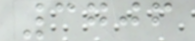3706
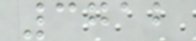3712
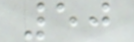50
